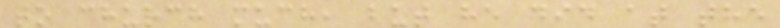to church much, but he did at the
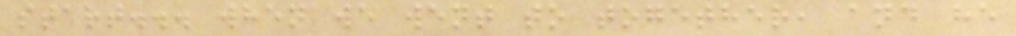start... when we went to together, and he
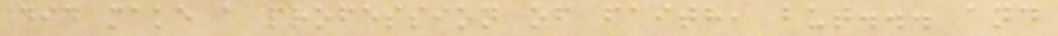did make a profession of faith, but... and
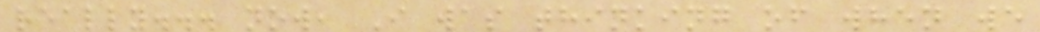really... now, I was thinking of when we
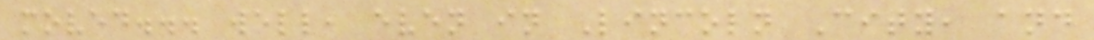moved... well, even in Lincoln City, and
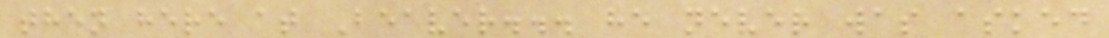then here at Beaver... he never was asked
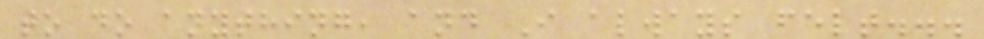to do anything, and I always felt...
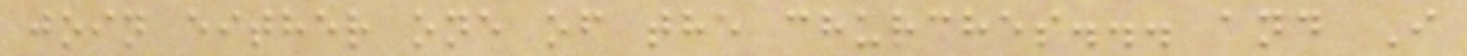join either one of the churches... and I
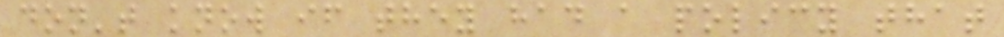don't know if they had a policy that
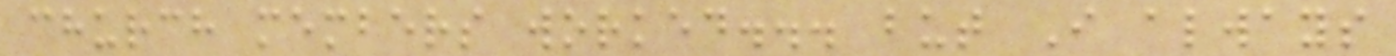church members worked... but I always
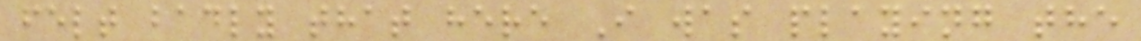felt badly that here I was playing the
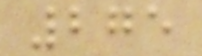275
